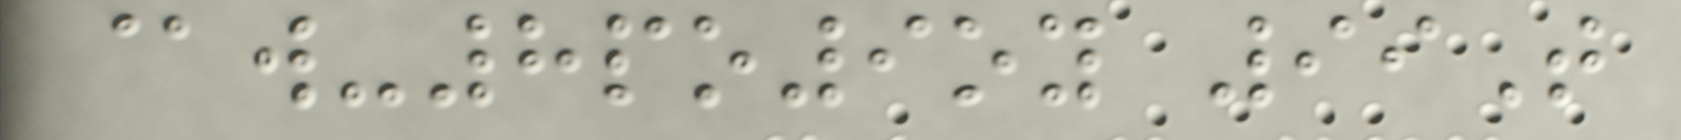@w-8po9oy 99T
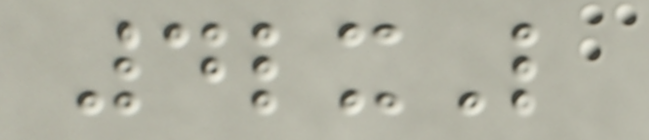4lxL
